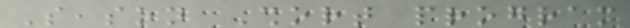Season Short program
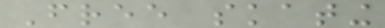Free skating
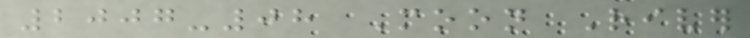2007-08 Moon River
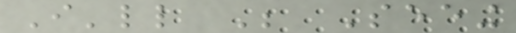I'll Be Seeing
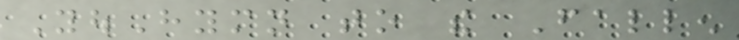YouHymn to the Fallen
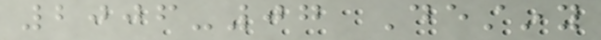2006-07 Destiny
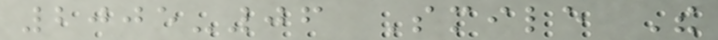2005-06 Smile The
